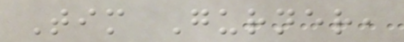Tim Gurner,
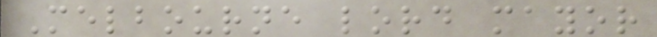Melbourne lord mayor
